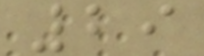29
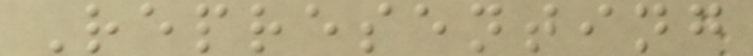Representing
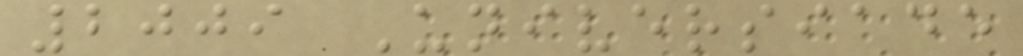2009 Universiade
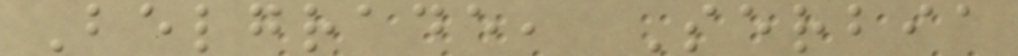Belgrade, Serbia
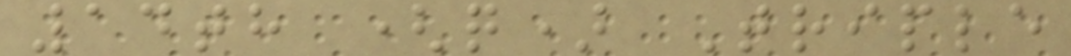14th (q) Triple
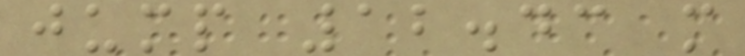jump 12.43 m
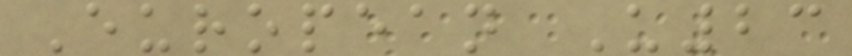European U23
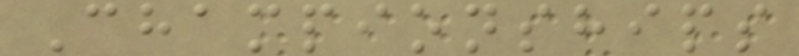Championships
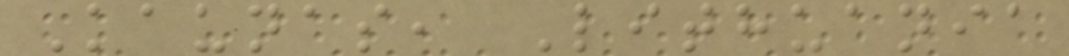Kaunas, Lithuania
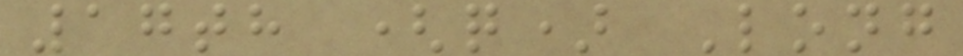17th (q) Long
